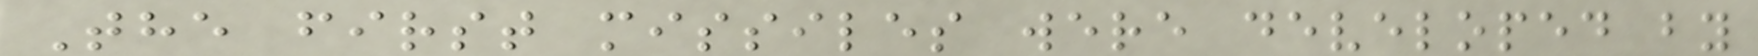The first missiles were developed by
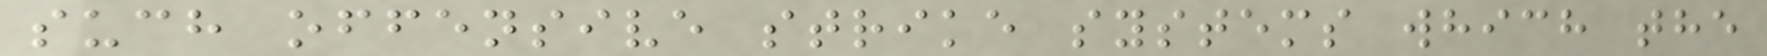such offensive strike systems which the
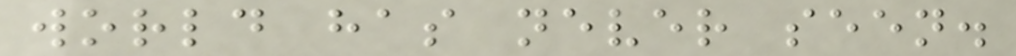world has never seen.
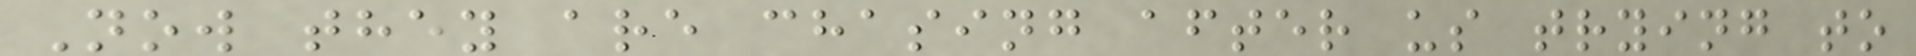Now they are chasing after us trying to
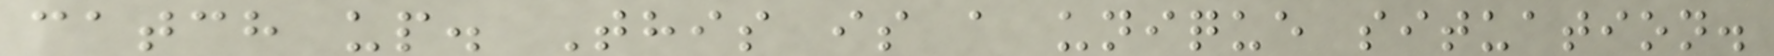catch up. This is a unique situation.
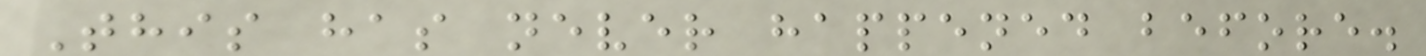This has never happened before.
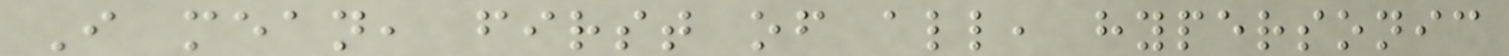I mean, first of all, hypersonic
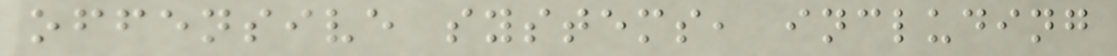offensive systems, including
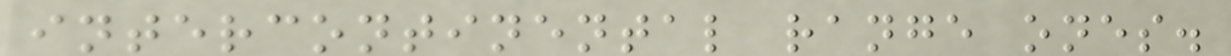intercontinental range ones.
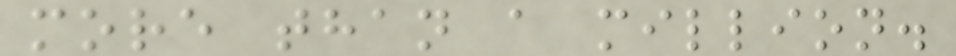more than a million.
